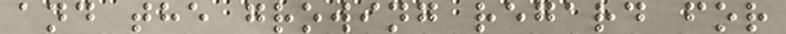and the growing regard for
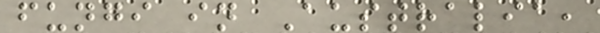fungi in Australia,
